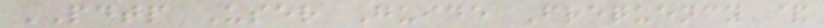PDTP User Guide Frequency &
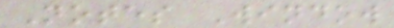Notes Window
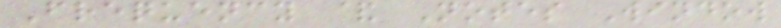Frequency & Notes Window
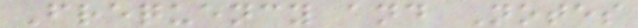Frequency and Notes
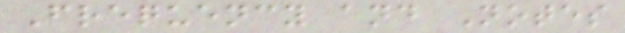Frequency and Notes
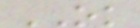OK
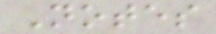Notes
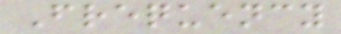Frequency
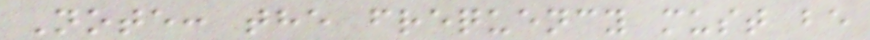Note: the frequency must be
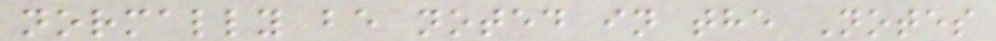normally be noted in the Notes
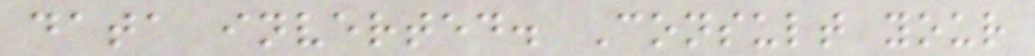data inverted. Consult your
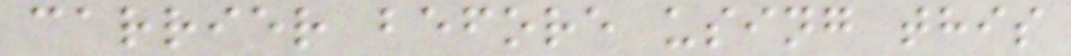carrier before using this
